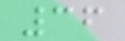36
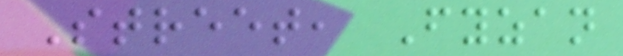Street, Fyzan
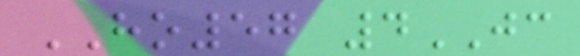HO57 4JC
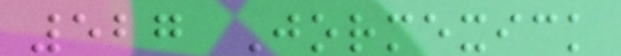527 Jormexick
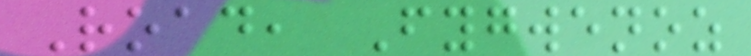Road, Fygwenoz
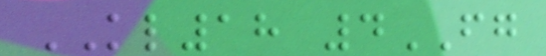KL18 4FG
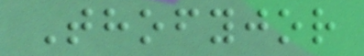Thofyjor
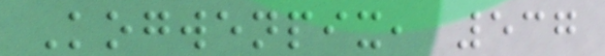Kogwenpix, 537
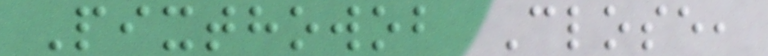Pixthowob Close,
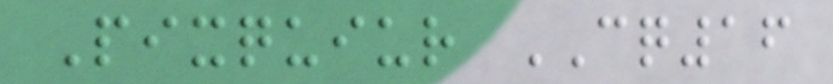Pixquiur CQ16
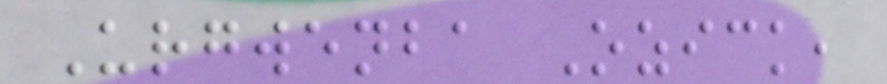Urgwenba Ozick,
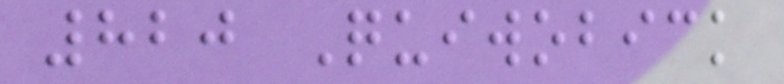820 Quiwobick
